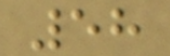58
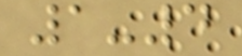1-4
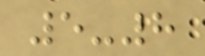5-8
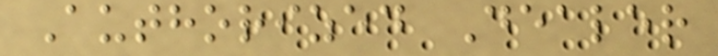Authorized Dealer
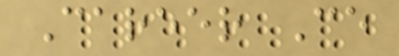Career Ce
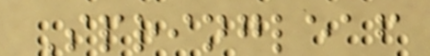Springleaf
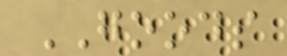GOODS
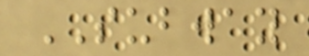SUBWAY
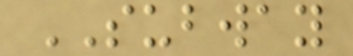SUBWAY
